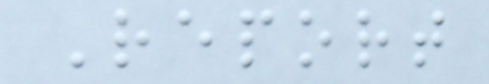Report
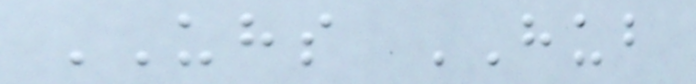UHS HUB
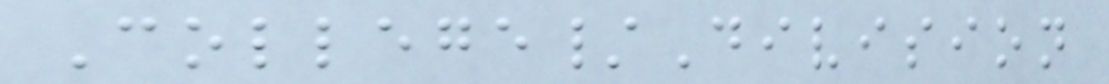College/Division
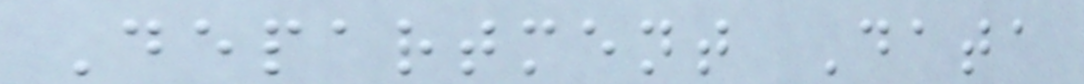Department Data
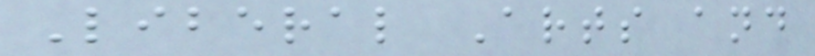Liberal Arts and
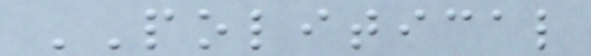POLITICAL
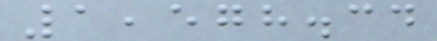1,578.34
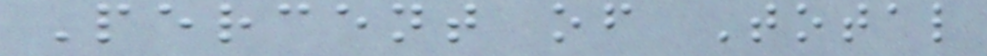Percent of Total
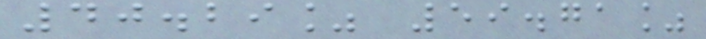40.29% 59.71%
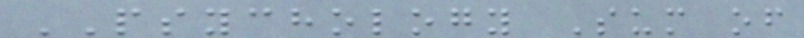PSYCHOLOGY Sum of
